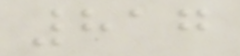817
